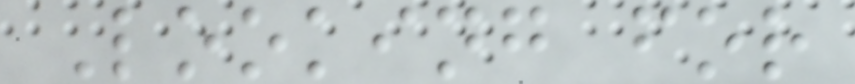Looking for
